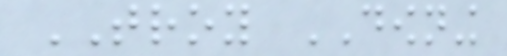TROY DOWNING
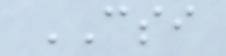CSI
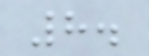8.
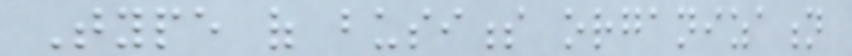Type of business organization
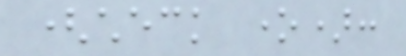(check one):
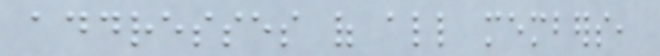addresses of all members,
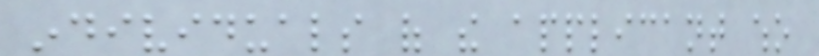individuals of the applicant who
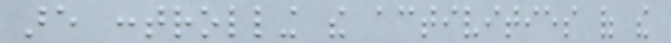are controlling the activities of the
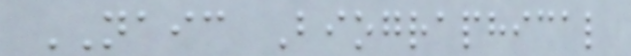NAIC Biographical
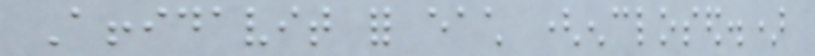Affidavit for each (enclosed.)
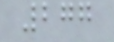277
